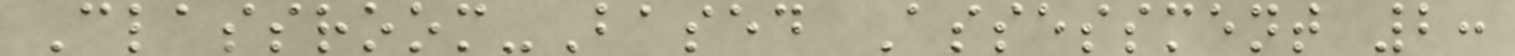Classroom-Based Assessment 2:
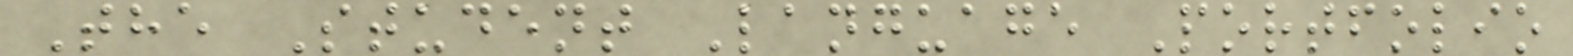The Student Language Portfolio
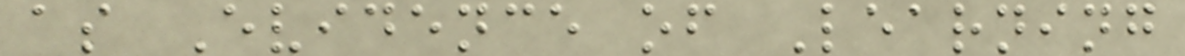as Evidence of Learning
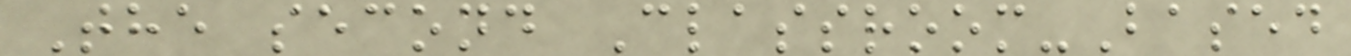The second Classroom-Based
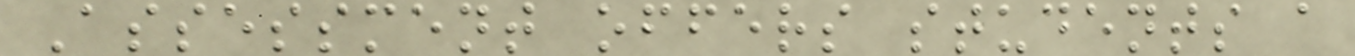Assessment offers students a
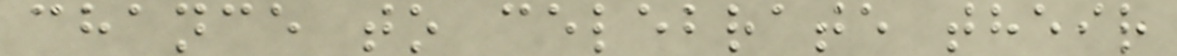chance to celebrate their
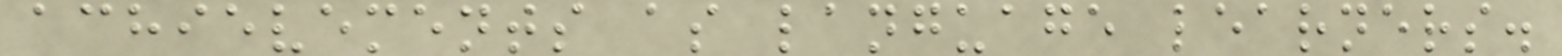achievements as language learners.
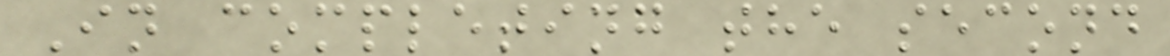In completing the second
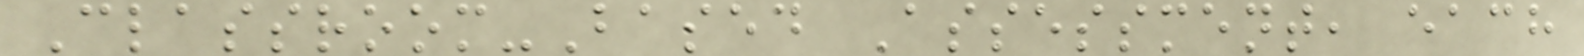Classroom-Based Assessment, each
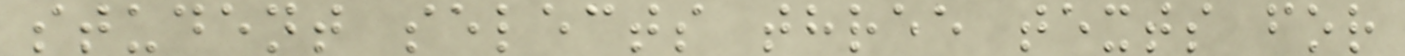student selects three texts for
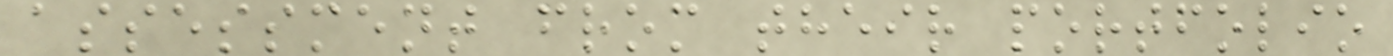assessment from their portfolio
